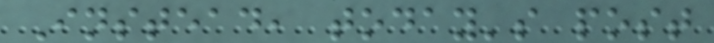Instead, today's post
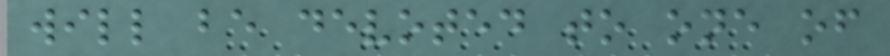will be devoted to one of
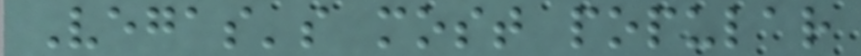Vegas's most popular
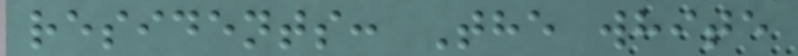residents: The white
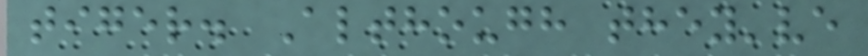tiger. Although they've
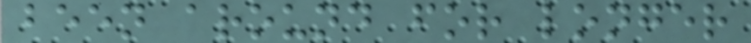been around for longer
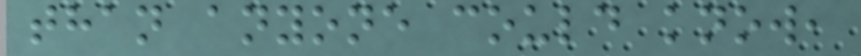than anyone could know,
